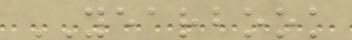YEARBOOK
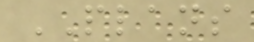PLANS
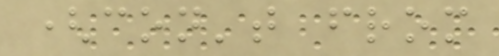(con't from
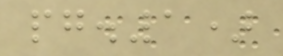pg.1)
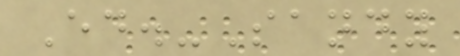Ed.-Sandy
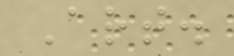Art.
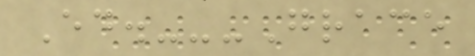Ed.---Grace
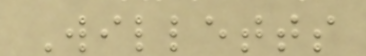Willetts
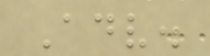Adv.
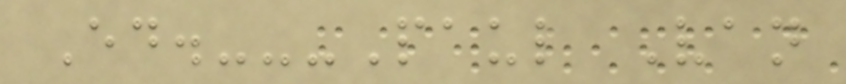Ed.---Paul Van
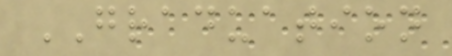GRADUATION
